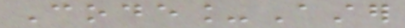Code_Aster
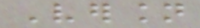Version
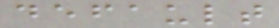default
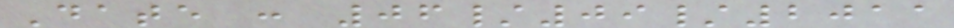Date : 06/09/2011
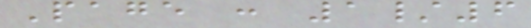Page : 1/6
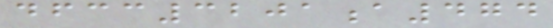dfcc3201a474
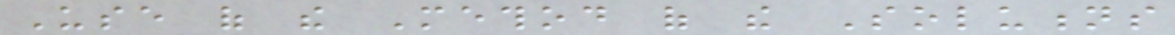Use of the Method of the Solutions
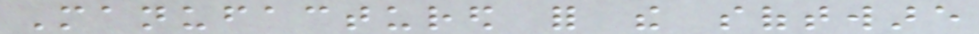Manufactured for the software
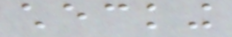checking
